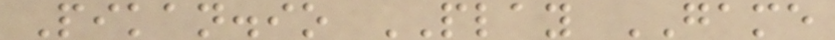Pikan.io PLAY GAME
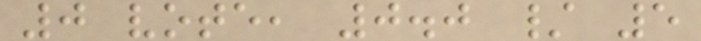0 vote, 0.0 / 5
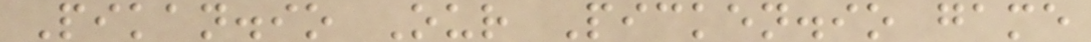Pikan.io Our Picken.io game
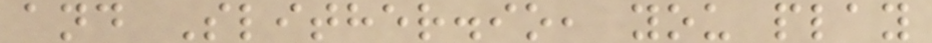and Slither.io, you play
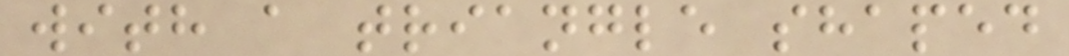with a triangle shaped
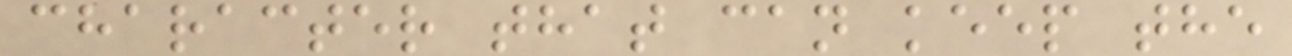character that can keep the
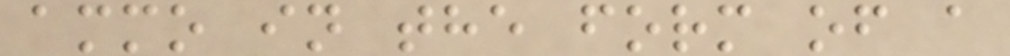ammo in the form of a
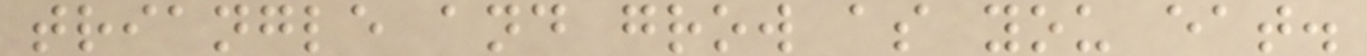triangle and grow as you eat.
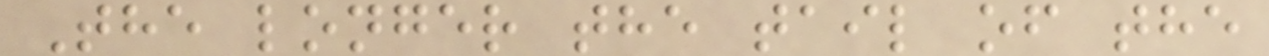The longer the tail of the
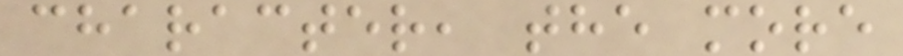character, the more
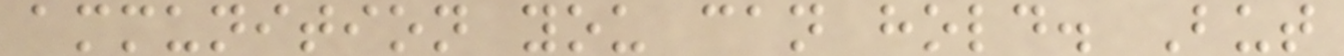ammunition you can hold. But
